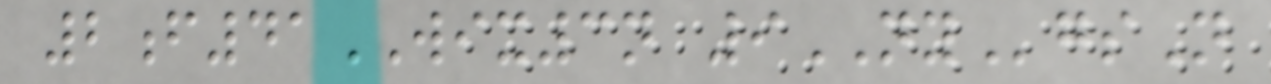2f41WIX3n 9NYgsN
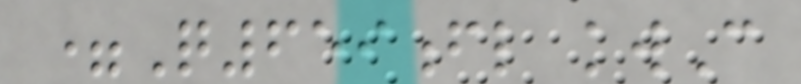=Q659fl kwC
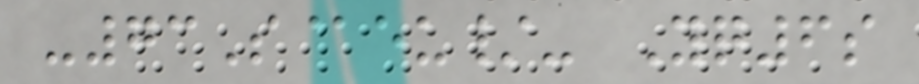-73S@eu/- Yq6s
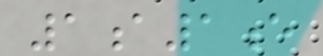1a1e
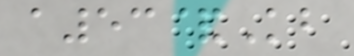a53&Kb
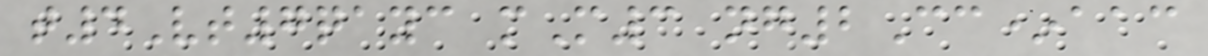t4Vt7qayc mM3 ng2Cc*aac
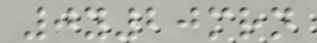0y20mrn
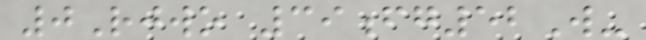0Rjwo 39fg52W-
